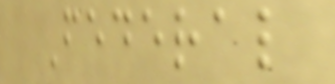Federal
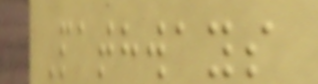Pathways
